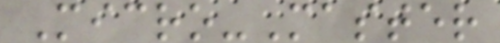Micro-Master
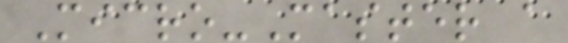Micro-Master a
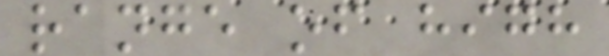range of high
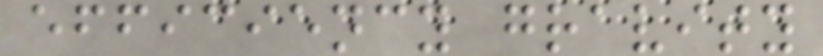efficiency gravity
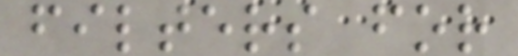filters for
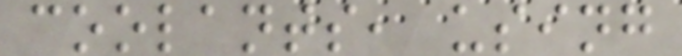coolants, using
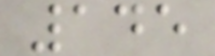145
